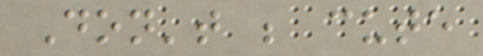Don't be cute
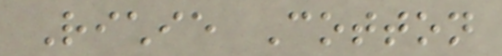Richie Cotton
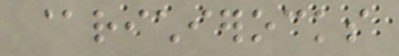@richierocks
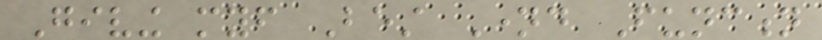Giving myself Best Named Function
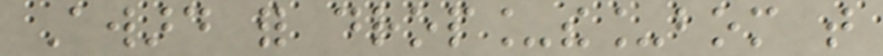Award for drop_the_bom that
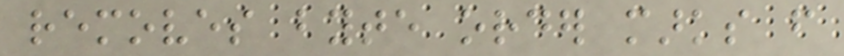removes byte order marks from
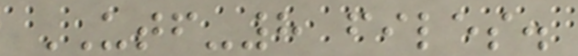UTF-8 files.
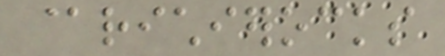@richierocks
